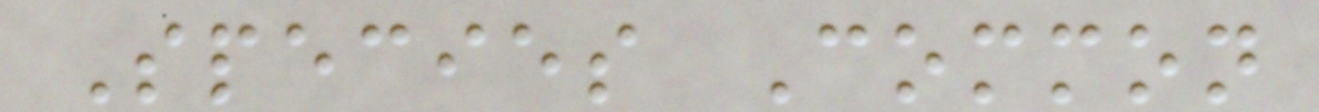Species Common
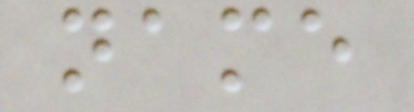name
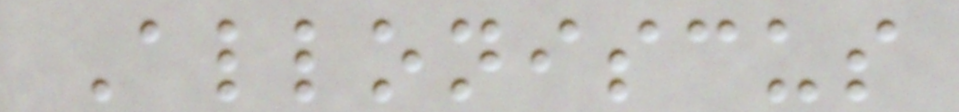Alloniscus
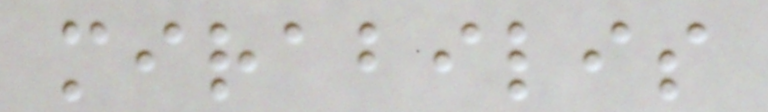mirabilis
